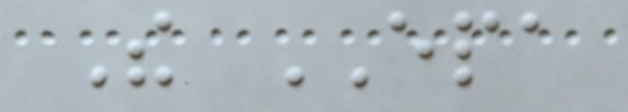The EPA
